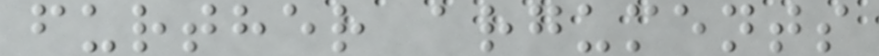further arguments
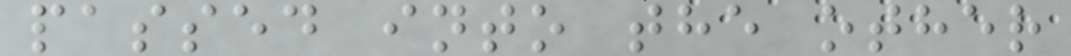passed into the other
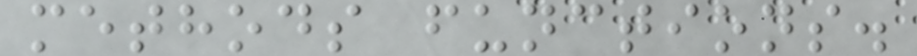methods functions.
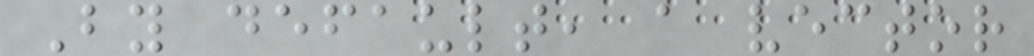By default, a vector
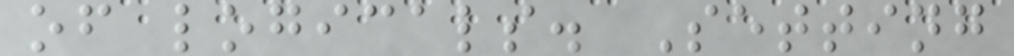of logicals. Setting
